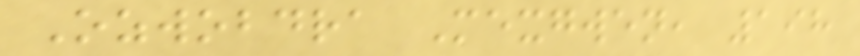Ozwobdra Mexgwen, 198
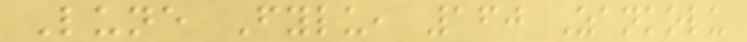Lune Fylu, 160 Zankolu
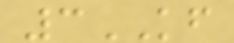3KF
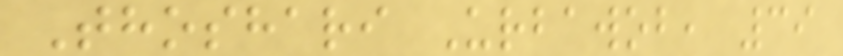Thoshari Urbawob, 39
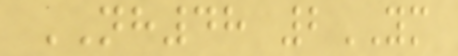NH48 2YM
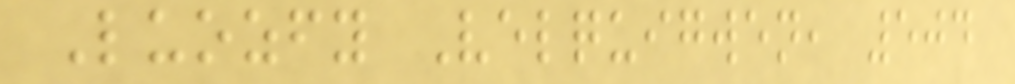Luozfy Velquigwen, 504
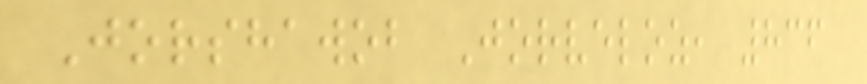Jorshawob Jorveloz, 836
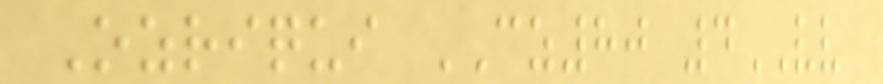Ozriqui CZ80 4VV
